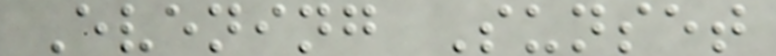Evening Sunset
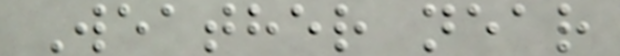Weather near
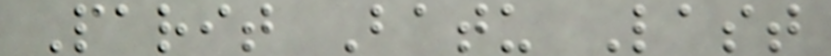Parit Batu Last
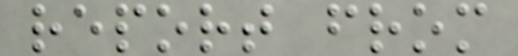report from
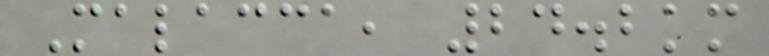Malacca, 24.2km
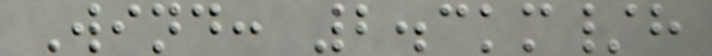Wind: 2.3km/h
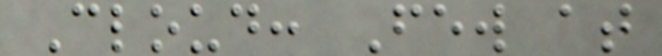Cloud: Few at
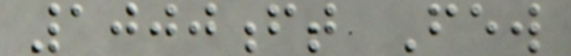1000ft Few
